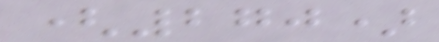(270)
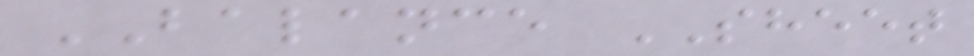BALANCE SHEET
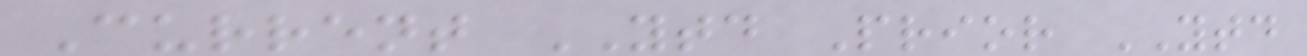Current YTD Prior YTD
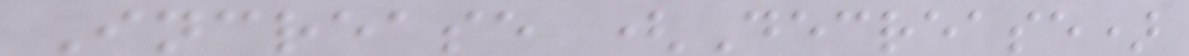Increase (Decrease)
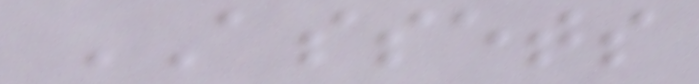ASSETS
